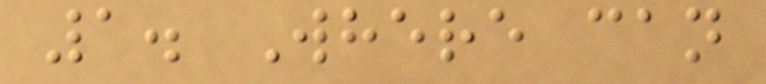1. Where can
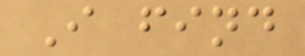I find
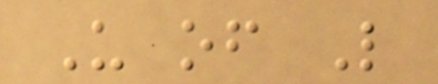U of L
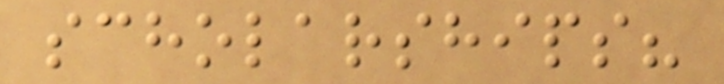scholarships?
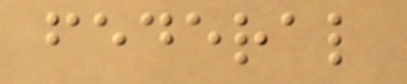federal
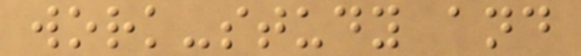work-study and
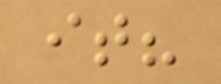it?
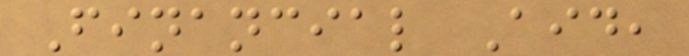Financial Aid,
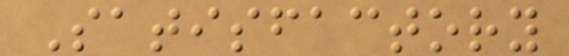Satisfactory
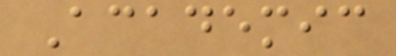Academic
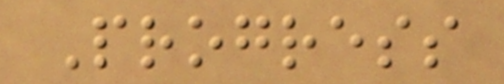Progress
